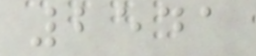2541
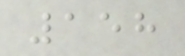158
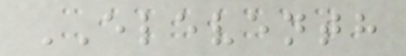ELEVENTH
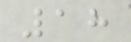18
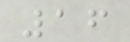16
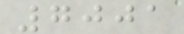7001
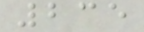235
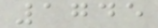1745
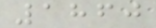1860
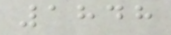1848
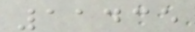11435
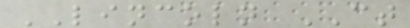LINCOLN CT
